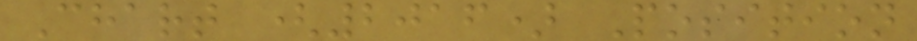Chart (2016) Position
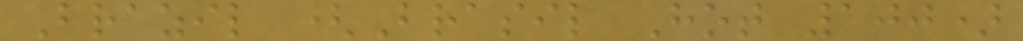Brazil (Brasil Hot 100)
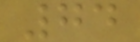74
